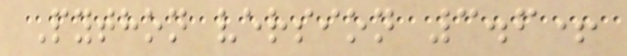Python version 3.6+
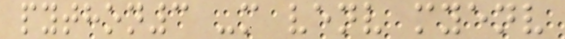python3 -m venv myenv
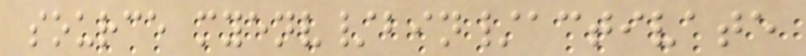source myenv/bin/activate
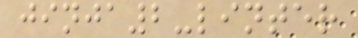jinja2-linter
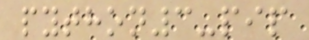python3-pip
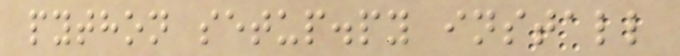python setup.py install
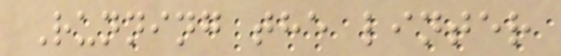Running the linter
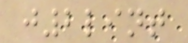j2lint
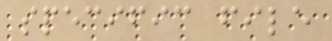specific file
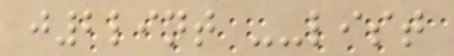j2lint --list
